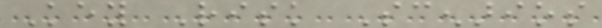Key Risk Scenarios
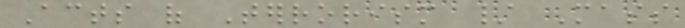Acts of Terrorism / Mass
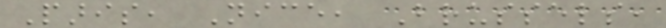Paris, Nice, Brussels,
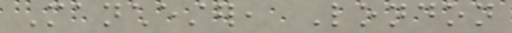Manchester, London
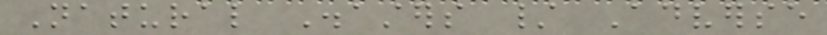Natural Disasters / Adverse
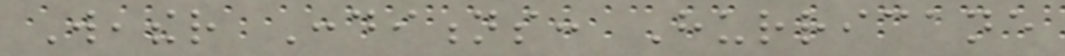Weather Conditions: Hurricane
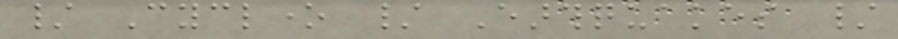/ Cyclone / Earthquakes /
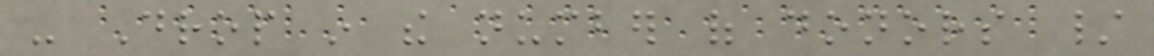- Drop in the number of donors /
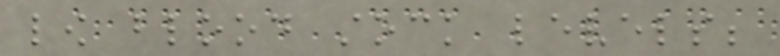low blood stock levels;
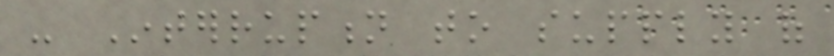- Interruption to supply of
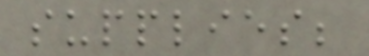supplies;
